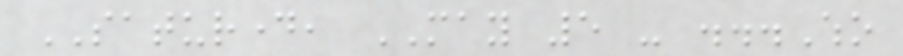SATURDAY, MAY 5 - ...Who
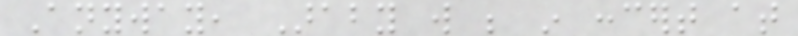Anyway, Araby will be in concert at
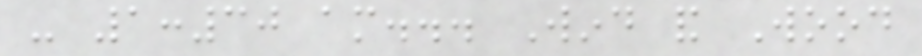- 1:30 am... Wind and Wood
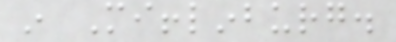in Mifflinburg.
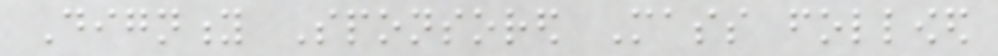Dignity Sponsored Mass followed
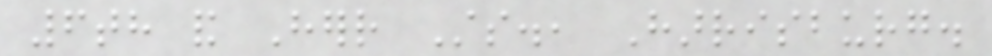6th and Herr Sts., Harrisburg.
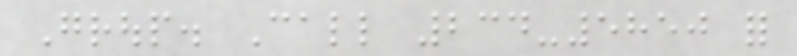Group. Call 234-5850 for
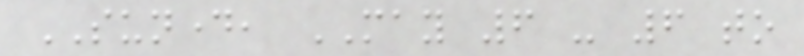SUNDAY, MAY 6 - 6 to
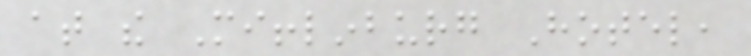at the Mifflinburg Hotel,
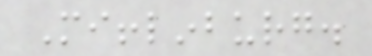Mifflinburg.
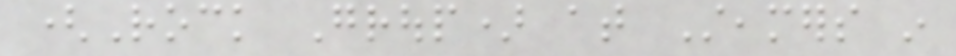(Rock Group) at Steamers in
